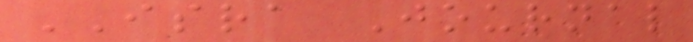ISRA Journal
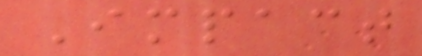Impact
